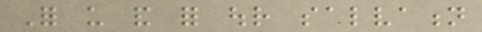For us and for our salvation
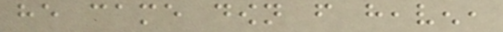he came down from heaven,
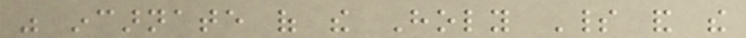was incarnate of the Holy Spirit and the
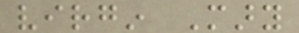virgin Mary
